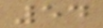54
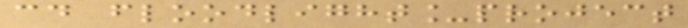cd floodlight_project
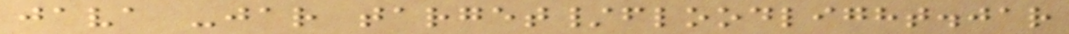java -jar target/floodlight.jar
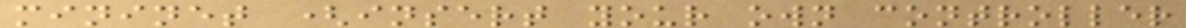mininet (insert your own controller
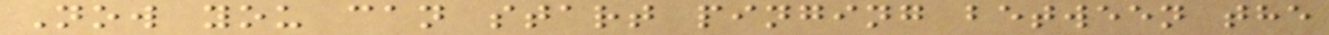Now you can start pinging between the
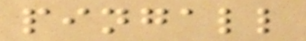pingall
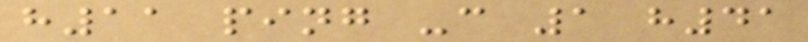h11 ping -c 1 h41
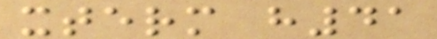xterm h41
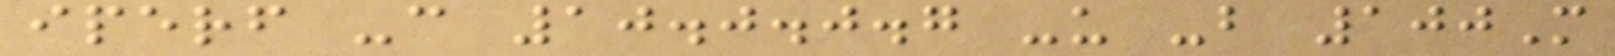iperf -c 10.0.0.7 -u -b 100M
